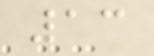13
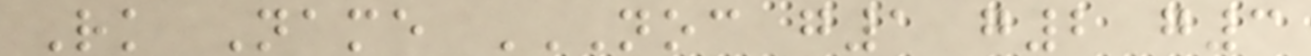Rk Name NOC G1 G2 G3
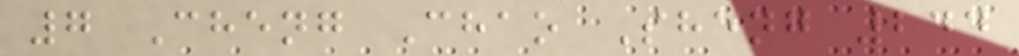7 Cheng Chao Sheng 244
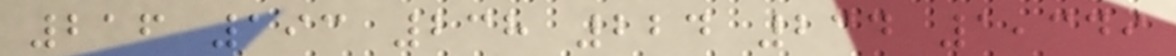216 193 238 224 234 1,349
